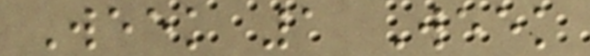Week 1 Week
